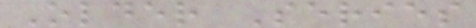Older Series
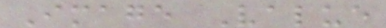Image Value
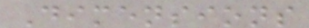Dimensions
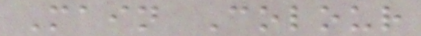Main Colour
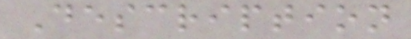Description
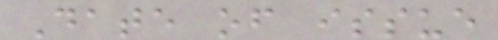Date of issue
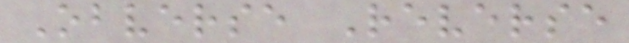Obverse Reverse
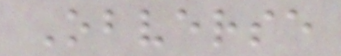Obverse
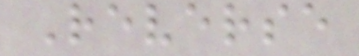Reverse
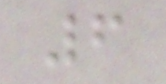6
